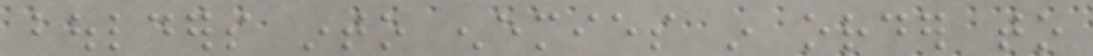boulders into enemies in order to
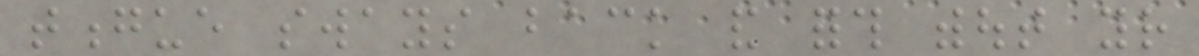tongue sways back and forth without your
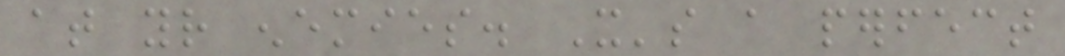at your enemies. It's a perfect
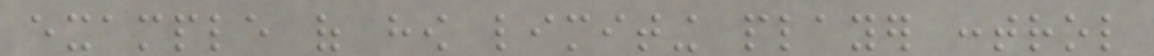example of how limiting player control
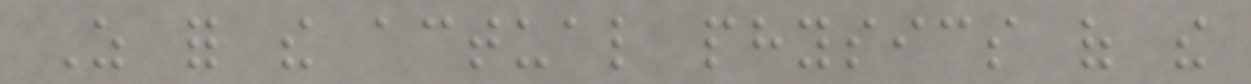As for the actual physics of the
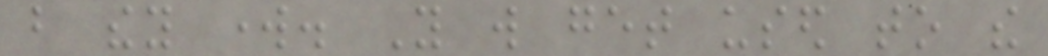but they work. You will get used to the
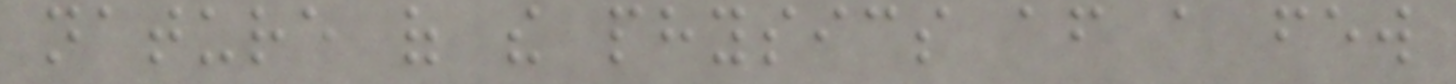nature of the physics after a few
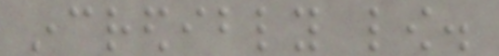incredibly low.
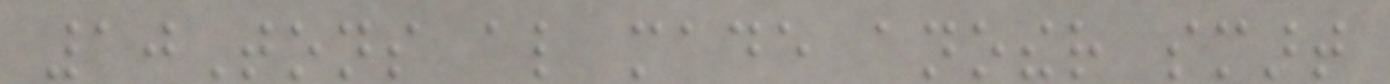10Tons also made another smart
